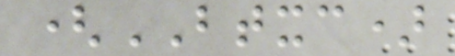(BTXC)
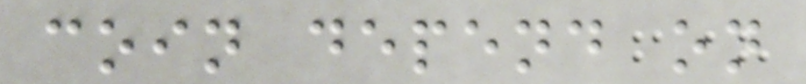coin depend on
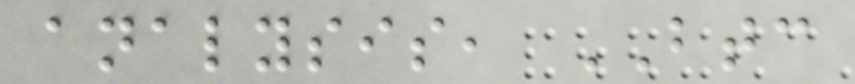analysis, BTC
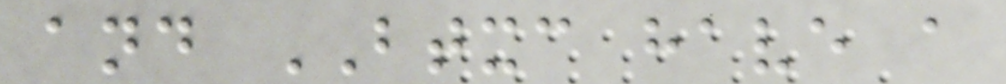and BTXC have a
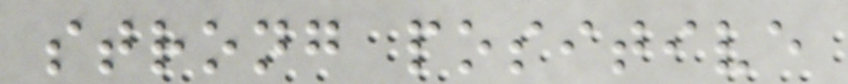strong positive
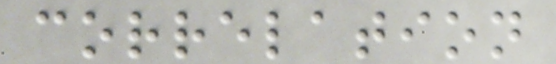correlation
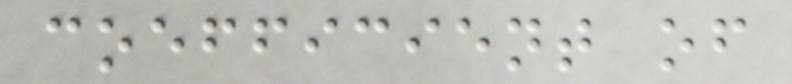coefficient of
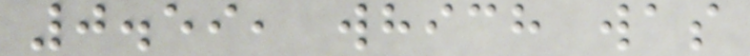0.59, which was
